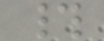#
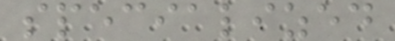specialized
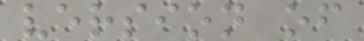version of
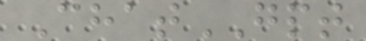ChatGPT
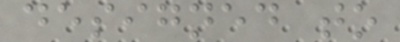designed to
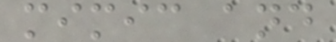mimic and
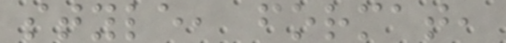style, format,
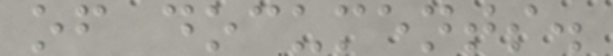of documents.
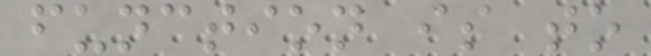function is to
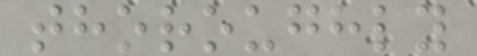thoroughly
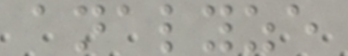analyze
